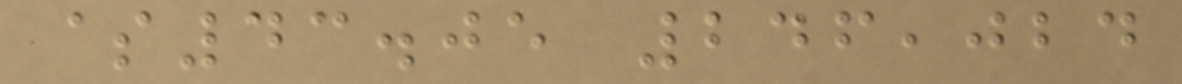$43.05 246,024
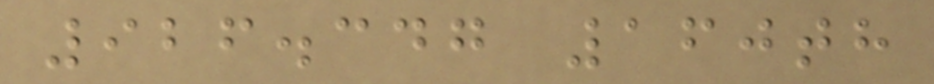926.347 160th
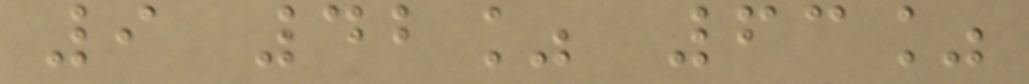9 42% 63%
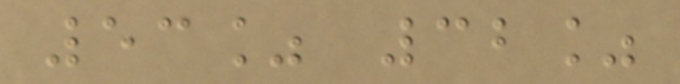53% 32%
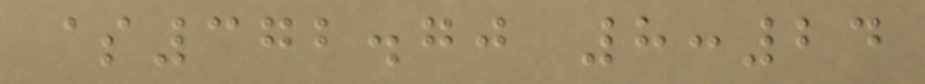$372.70 8:24
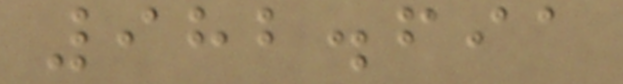982.691
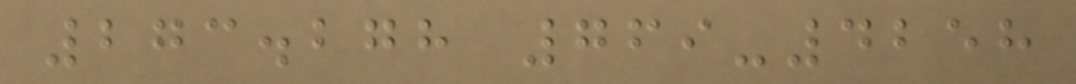273.278 769-4258
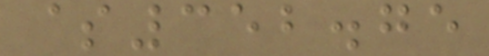$352.75
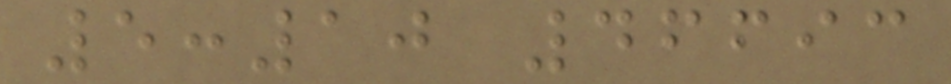5:10 46693
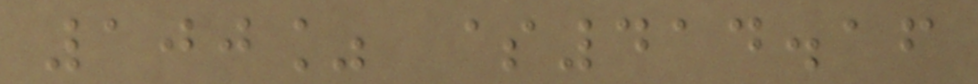100% $414.16
